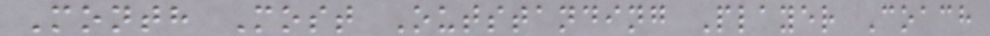Month Most Outstanding Player Coach
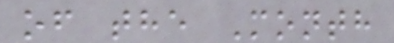of the Month
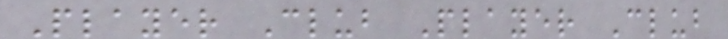Player Club Player Club
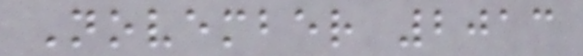November 2013
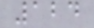124
